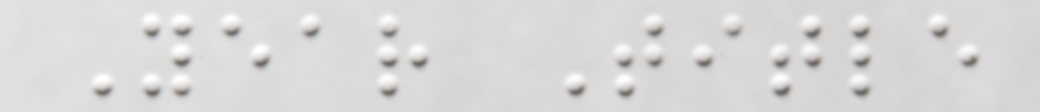Year Title
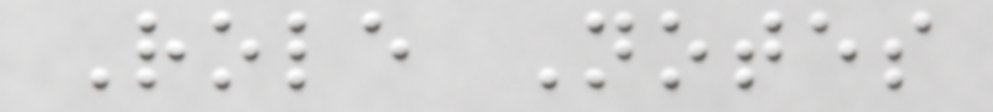Role Notes
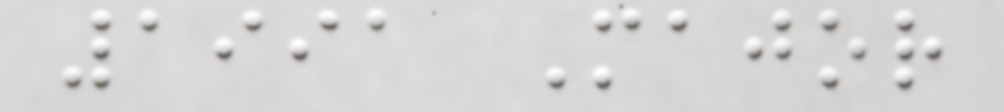1991 Major
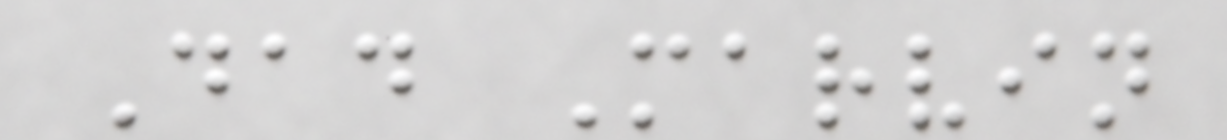Dad Marvin
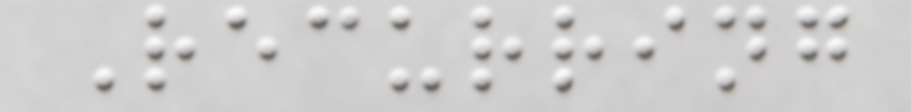Recurring
